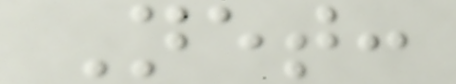Net:
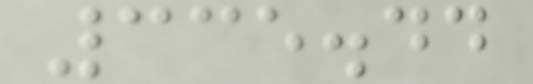335.44
